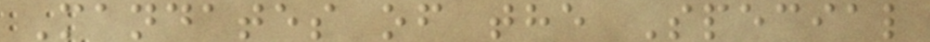Mandates of the Special
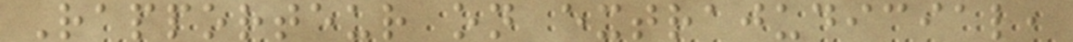Rapporteur on extrajudicial,
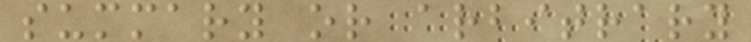summary or arbitrary
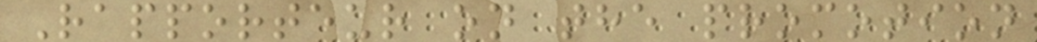Rapporteur on the promotion
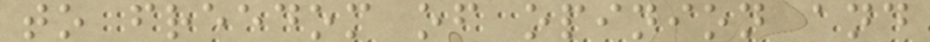to freedom of opinion and
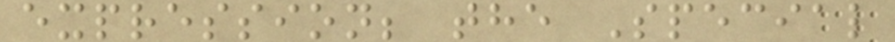expression; the Special
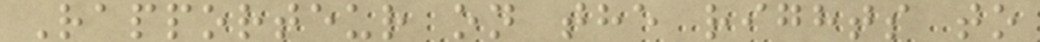Rapporteur on the rights to
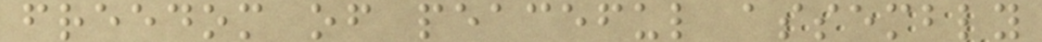freedom of peaceful assembly
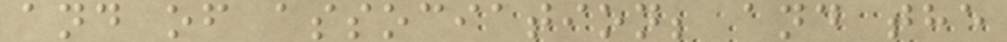and of association; and the
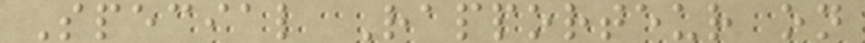Special Rapporteur on
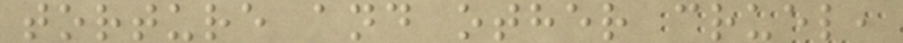torture and other cruel,
